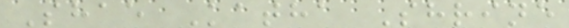Shae Katha Shrine
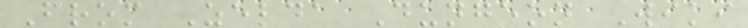From Zelda Dungeon Wiki
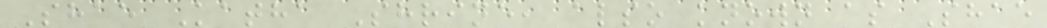Shae Katha Shrine, also known as Shae
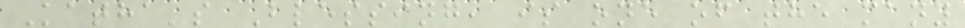Katha's Blessing, is one of the many
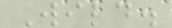Wild.
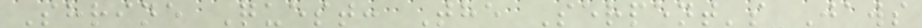Shrine Quest: The Serpent's Jaws
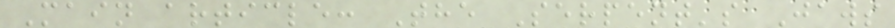Main article: The Serpent's Jaws
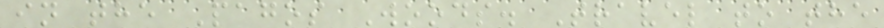in the Pagos Woods. Travel to the
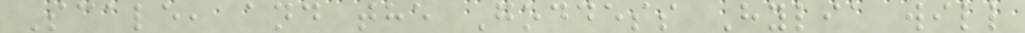Scale, and the Goddess Hylia will
